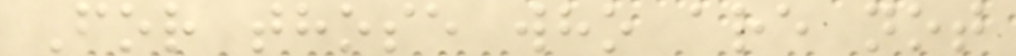For those who are not
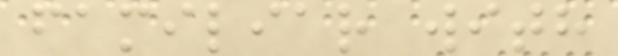familiar with
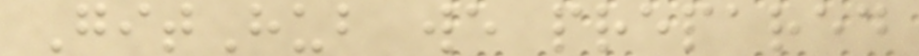GitHub we prepared
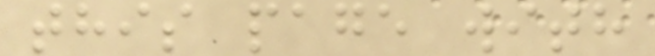this page with
